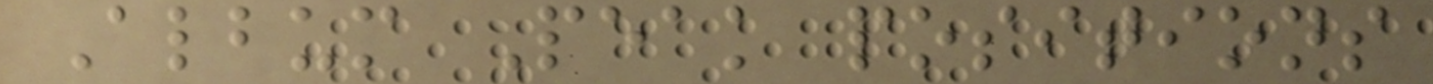Album Peak positions
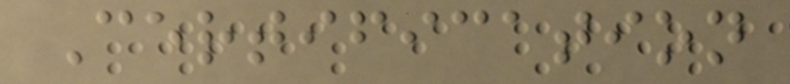Certification
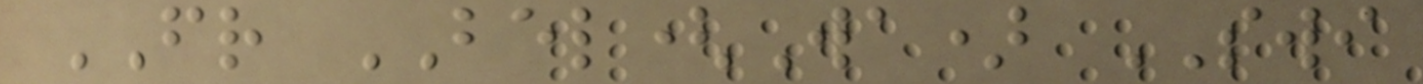FR BEL(Wa) SWI
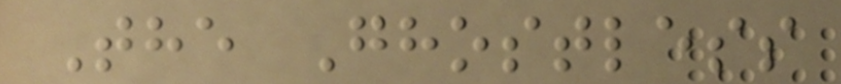The Ghostless
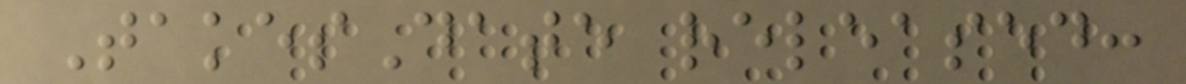TakesDate released:
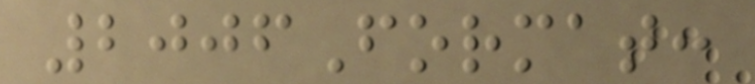2006Format:
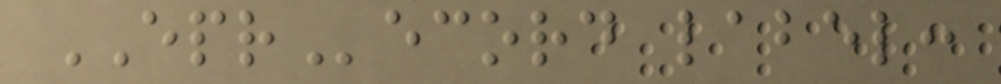EPRecord label:
